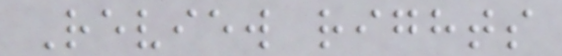Review rights
